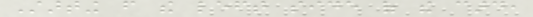Starting from the left side of the card,
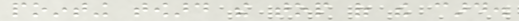pointing toward the top of the card.
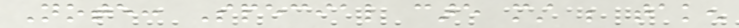Note: Special care must be taken
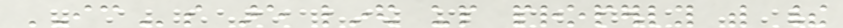ICs are lined up properly with their
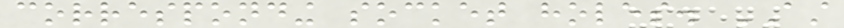corresponding socket holes. AST
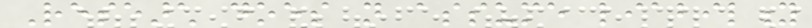Research does not assume liability
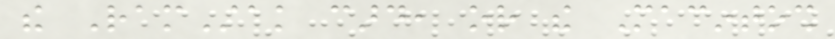the RamStak card, or the Macintosh
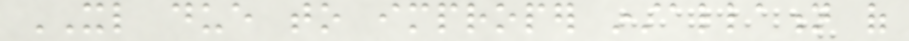XL due to improper installation of
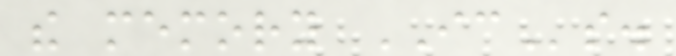the memory ICs.
